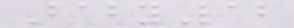BabyLab
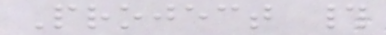Project #
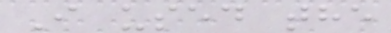I used the
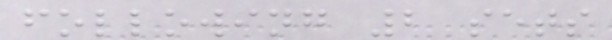following 2 sets
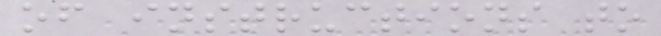of instructions to
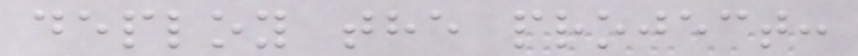deploy the project:
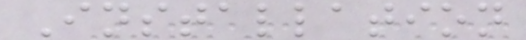Installation
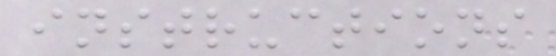instructions
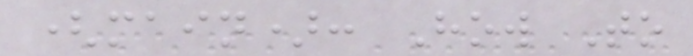(main): How To
